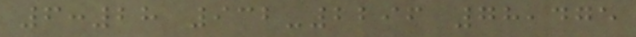6:28 932-2296 78,475
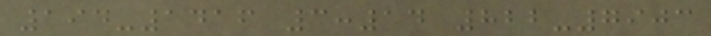194-1416 3:14 822-7903
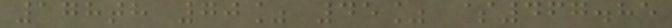178th 70% 45% $467.85
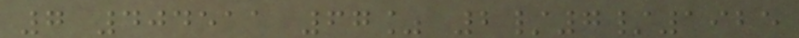7 404511 67% 2/7/1925
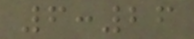6:26
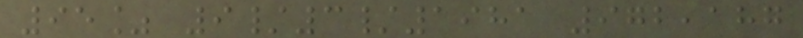95% 9/3/1981 972,187
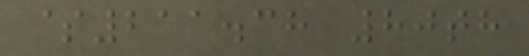$211.38 80th
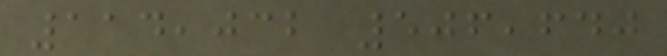114,032 506,640
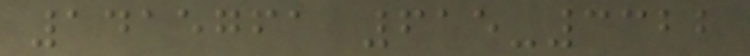1415761 615-3322
